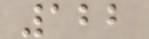122
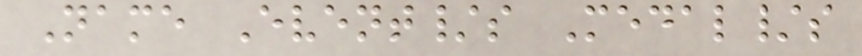Name Event/s Medal/s
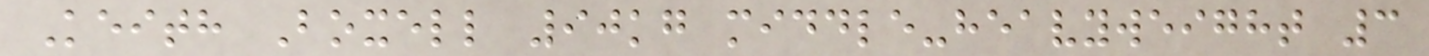Keith Boxell 90kg middle-heavyweight 3
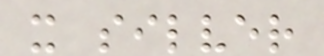x silver
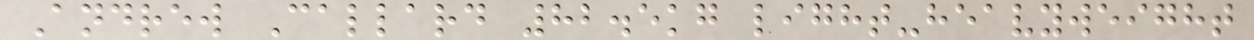Andrew Callard 82.5kg light-heavyweight
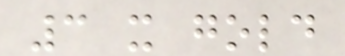3 x gold
